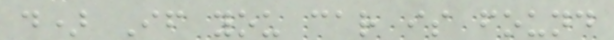d) If you car is found
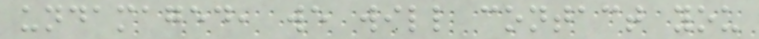undamaged, we will contact you
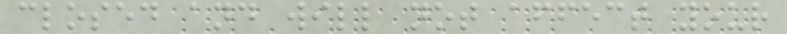closed and will not affect your
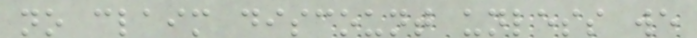no claim discount unless we
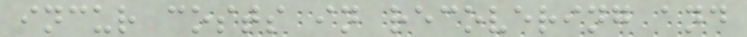incur costs in recovering and
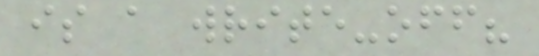is a write-off?
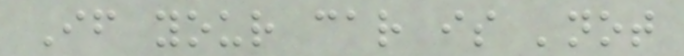If your car is 'not
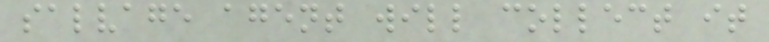salvage agent will collect it
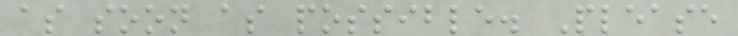as soon as possible. Please
